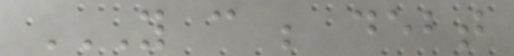YOU CAN BE DEBT
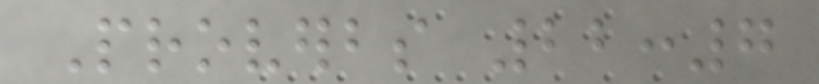Proverbs 22:7
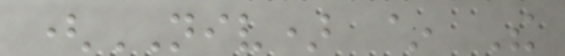(NIV) ~ The
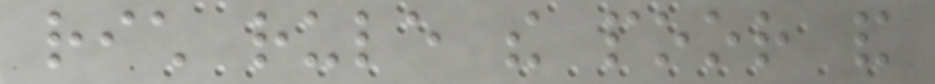rich rule the poor and
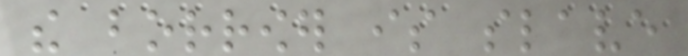the borrower is slave
